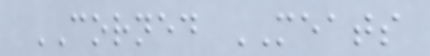CORNED MEATS
